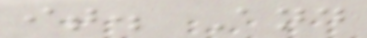it. And
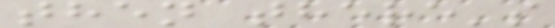then there's
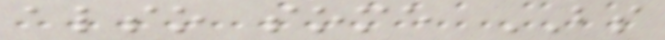also some BS
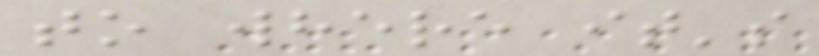to where it's
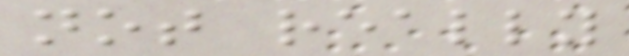not really
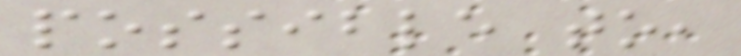possible to,
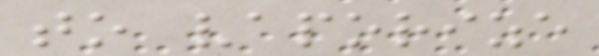to vaporize
